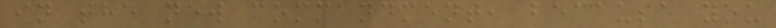in the new commandment, because you
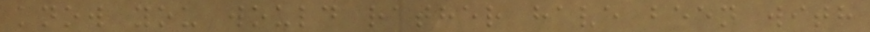know you would rather have been with
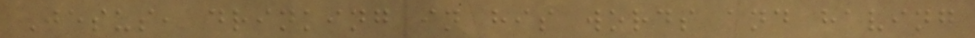Jesus, drinking in his words and having
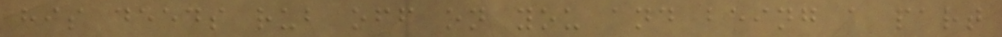his deeds rub off on you and being a part
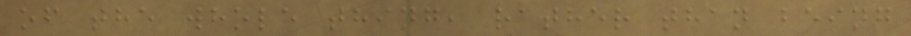of the whole thing, rather than being
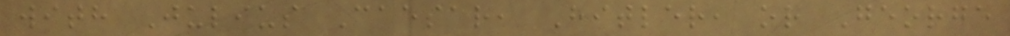with Julius Caesar, Hitler, or George
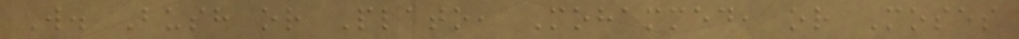W. Bush or Plato, Mohammed, or Moses
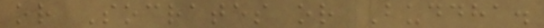or Socrates or Buddha.
